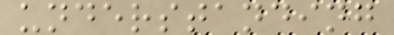understanding
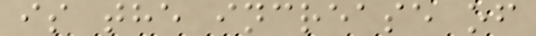is the increase of
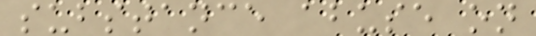substance abuse on
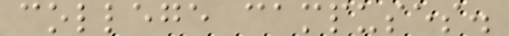college campuses.
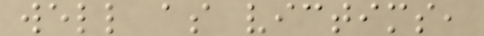well as victims,
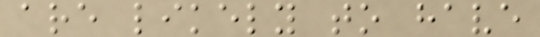are likely to have
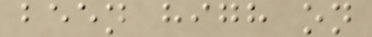been high on
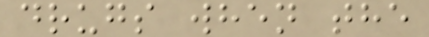drugs when the
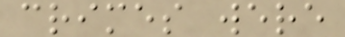crimes were
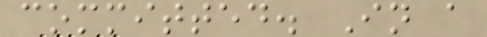committed. In a
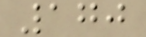170
